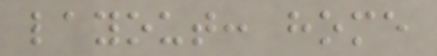layout: home
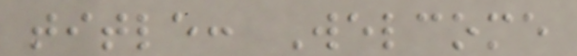title: Welcome
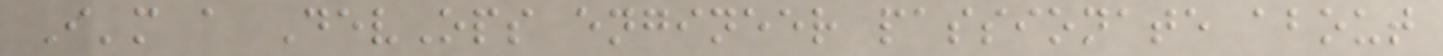I'm a DevOps engineer passionate about
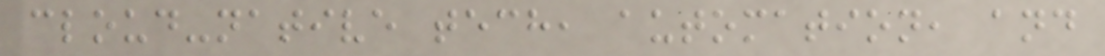cloud-native tech, automation, and
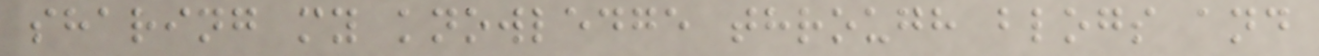sharing my knowledge through blogs and
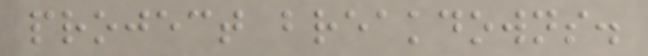project breakdowns.
